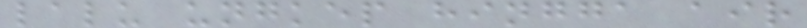lalu ungkep hingga air
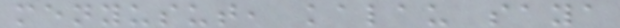menyusut, kalau saya
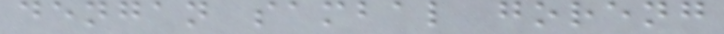dengan sambal goreng
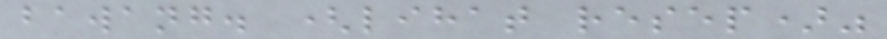bawang. (lihat resep)"
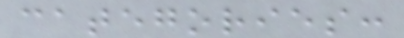categories:
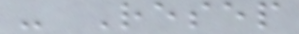- Resep
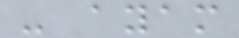- ayam
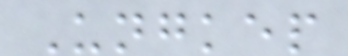Ungkep
